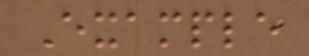Example
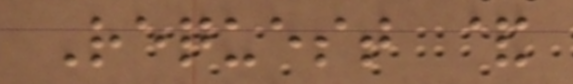Request &
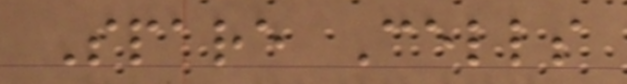Spare Cells
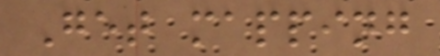Get mapping
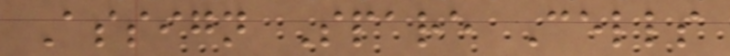Assign Spare Cells
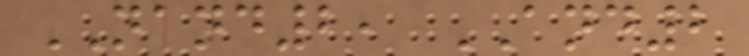NAND2, AND2
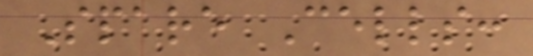Spare Cells:
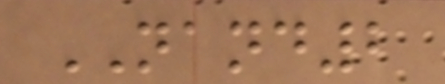NAND2
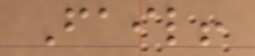Fail!
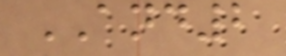AND2
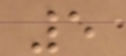5
